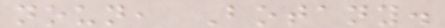noun, Botany.
